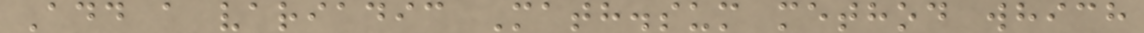Add a variadic Math.sum method which
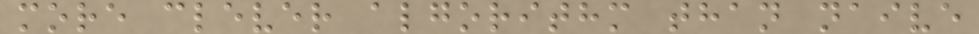more clever algorithm than naive
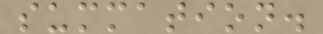summation.
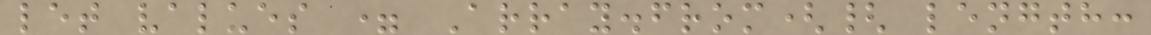let values = Array.from({ length:
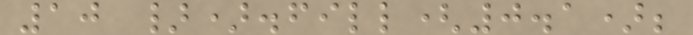10 }).fill(0.1);
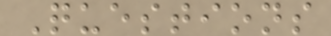Questions
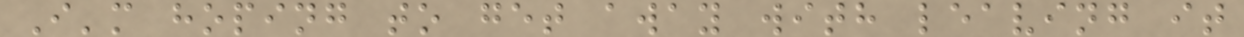I'm hoping to get away with leaving it
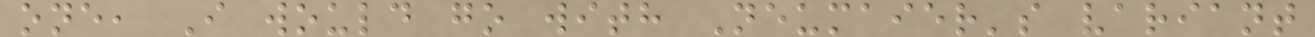one, I would go with Neumaier's variant
